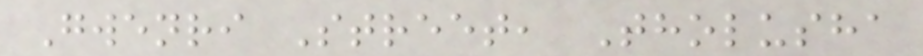Gwenri Street, Tholusha
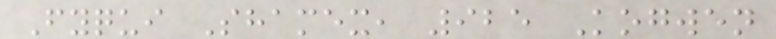Fyqui Shamex, 925 Kogwen
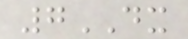7DX
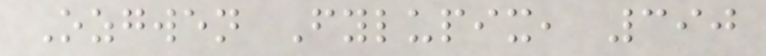Ozgwen Fylupix, 390
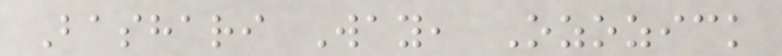Bashari Way, Ozozick
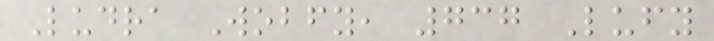Ludra Wobfy, 737 Lufy
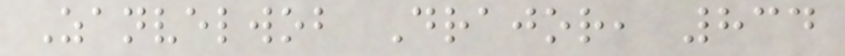Zanvelwob Drajor, 834
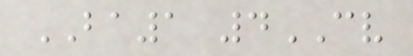BA1 4CV
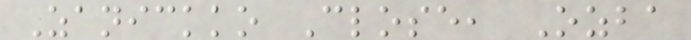Zanickko Close, Ozba
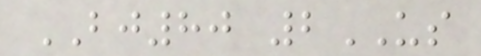BJ80 2US
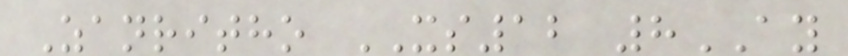Zanritho XS12 8AY
